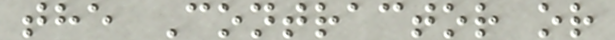the Contractor or
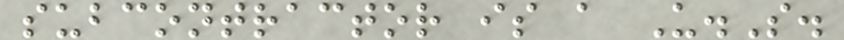subcontractor is a U.S.
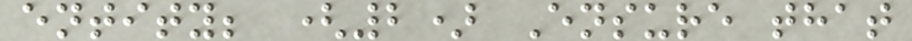entity; (2) Ensure that
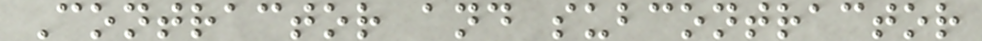Contractor and subcontractor
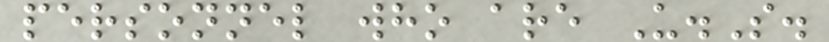personnel who are U.S.
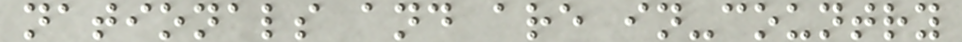nationals and are in-country
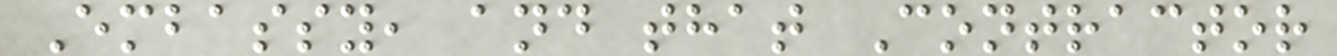Embassy, and that Contractor
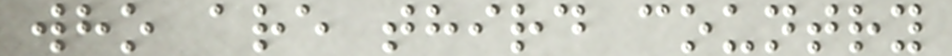who are third country
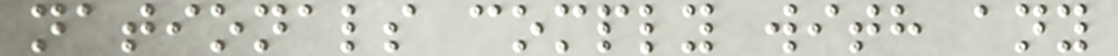nationals comply with any
